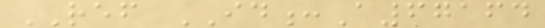REF ID:A67164
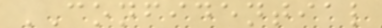CONFIDENTIAL
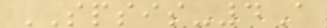SPSIS-4A
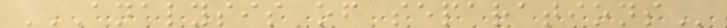ANALYSIS OF SEPARATIONS
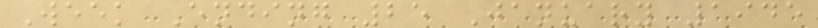Week Ending 25 January 1945
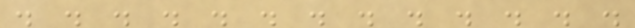. . . . . . . . . . . . .
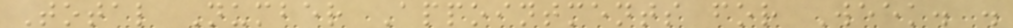Total Number Appointments for Week. .
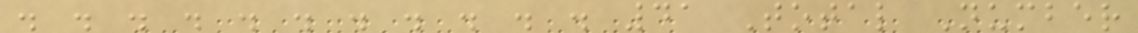. . . . . . . . . . . 41 Total Number
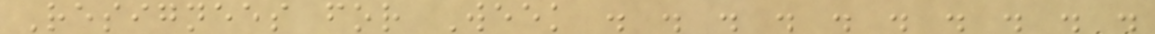Resignees for Week . . . . . . . . . .
